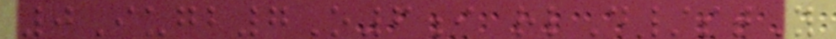0Iugb7O6i rlD/stY
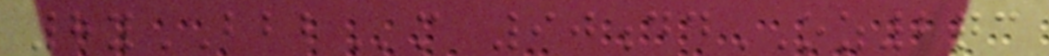8yBBBm 90ddOZ2qc
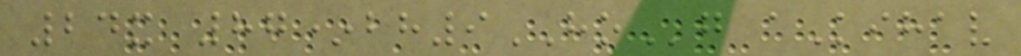24x 87*bh9HOg aKihav
